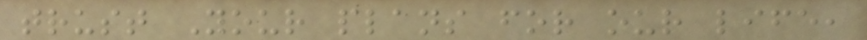trust Your plans for our life,
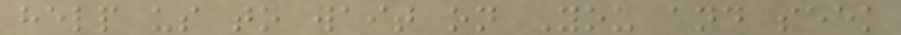help us to wait on You and seek
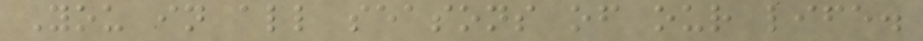You in all seasons of our life.
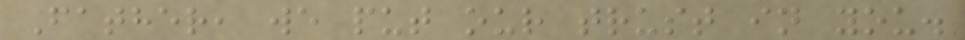Father, we put our trust in you.
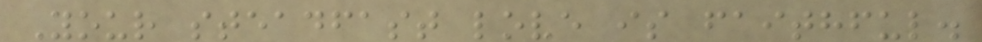Your steadfast love is faithful.
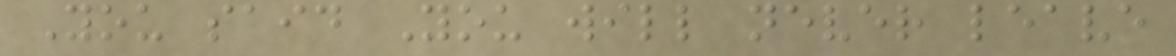You said You will never leave
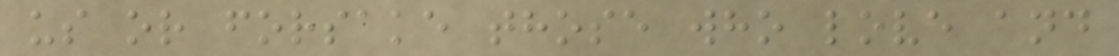us or forsake those who love and
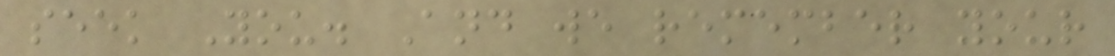seek You. And we remember your
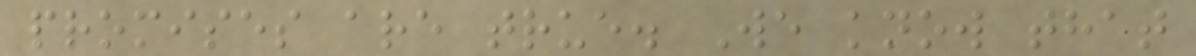promises are true. We know that
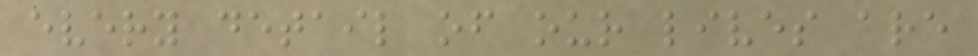every detail of our lives are
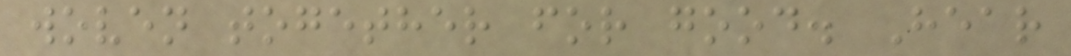woven together for good. Hear
